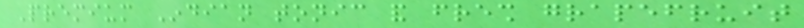Premium Indian tonic and fresh grapefruit
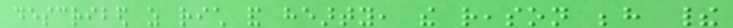described as rich and hearty, the reason behind their
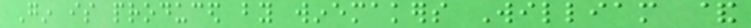Gin is produced by winemakers William &
